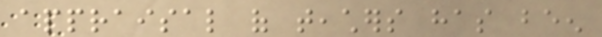appraisal of teachers has been
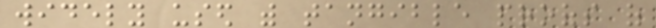widely used with tangible proofs of
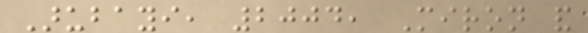Arubayi, 2004, Miron and
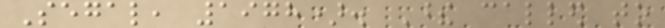Segal, 1978). These called to
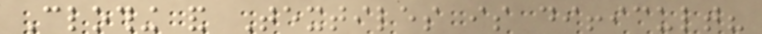Clothing and Textiles is difficult?
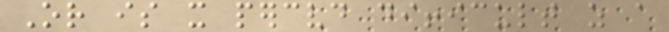Or is it perceived difficult as a
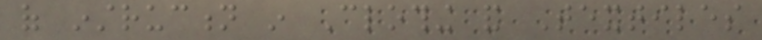of instruction in Clothing and Textiles
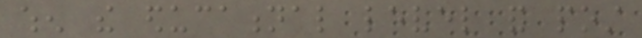when the educational level and post
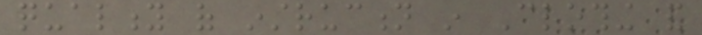quality of instruction in Clothing and
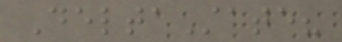DeltaState?
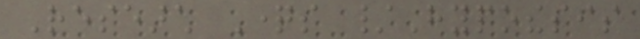Research Questions /Hypothesis
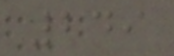249
